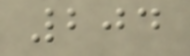204
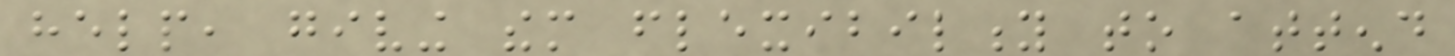help, giving them flexibility to attend
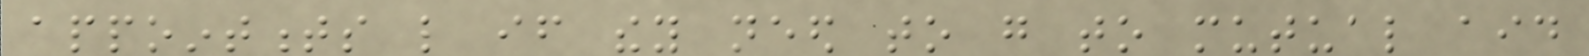appointments like if they need to go to mutual aid
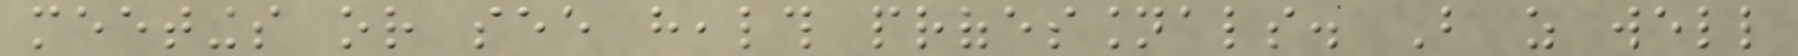meetings or see health professionals. But as well
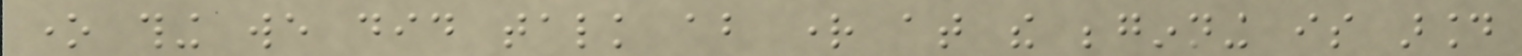one thing we did talk about right at the beginning is around
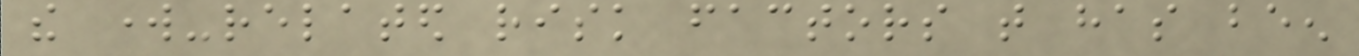the work-related risk factors that has been
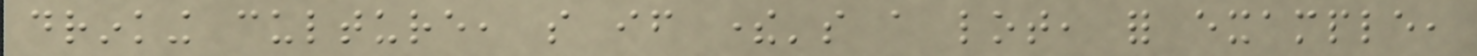drinking culture, so if there's a lot, for example,
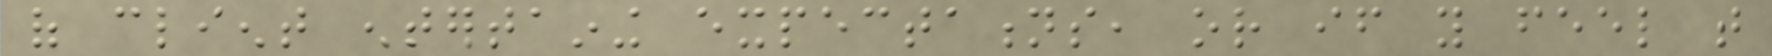of client entertaining expectations, or if you feel that
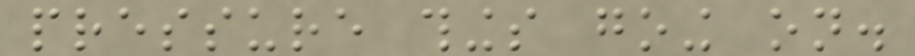pressure things going on.
